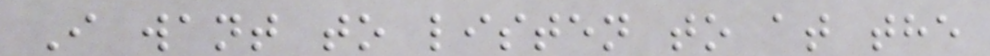I want to listen to at the
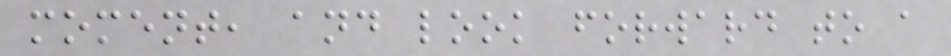moment, and look forward to a
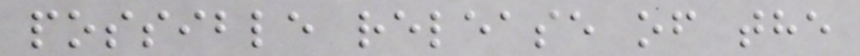possible release of the
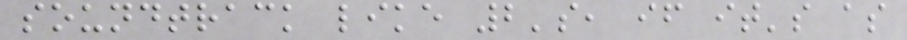soundtrack like 2's, if it's as
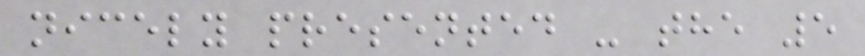nicely presented - the 5
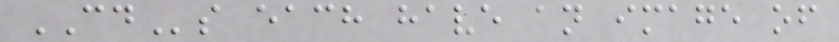CDs each have an image of
